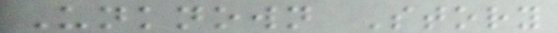Unknown Story
